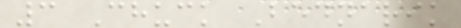3 Chuck Bednarik
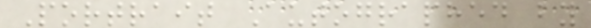Portrait Autographed by
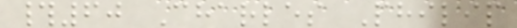#60 Charles Philip
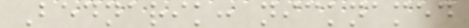Bednarik: nicknamed
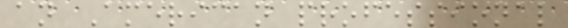an American professional
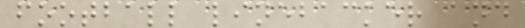football linebacker and
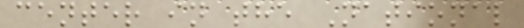center in the National
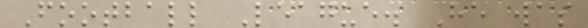Football League. He was
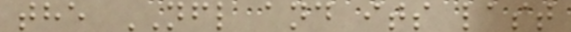the NFL and its last
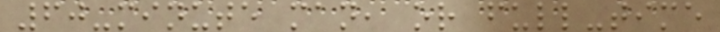60-minute man, or full-time
